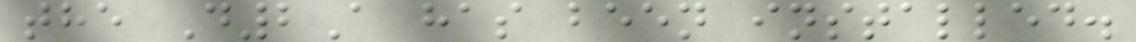the D2A has been installed.
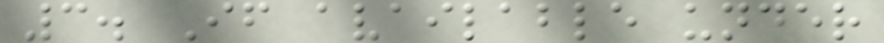3. If available under
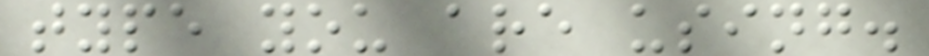type you are using.
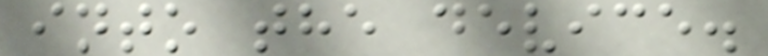into the device.
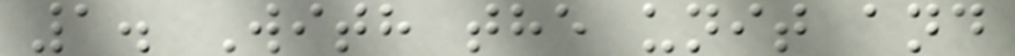1. With the unit and
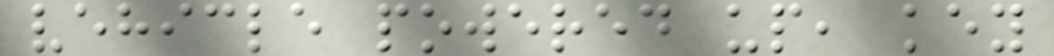vehicle powered up, key
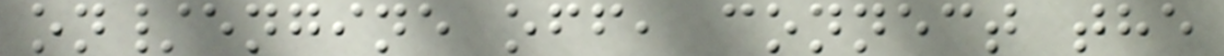on/engine off, connect the
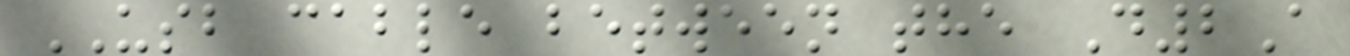USB cable between the D2A
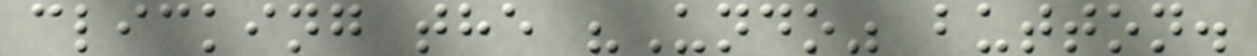clicking the "Undo" button.
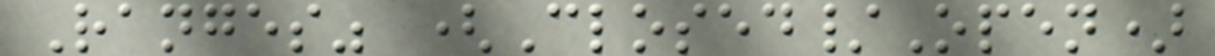Ranges" (Closed/Open)
